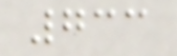733
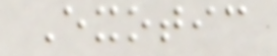Exotic
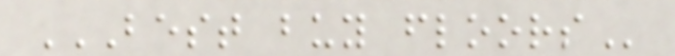BEST BUY FLOORS
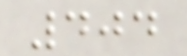404
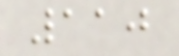110
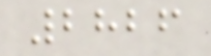2826
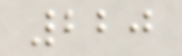220
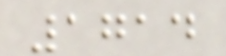1714
